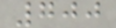700
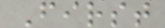First
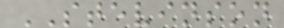STEVINSON
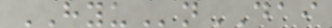HYUnDAI
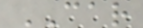CAR
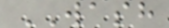WASH
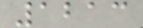1213
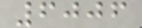6006
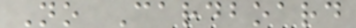No Cardboard
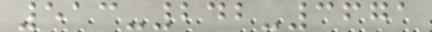513-242-3671
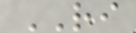RI
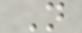N
